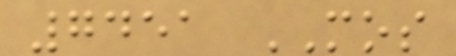7451 MOS
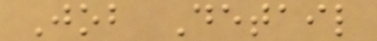Job Detail
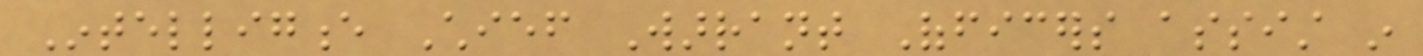Intelligence Chief Warrant Officers assist in
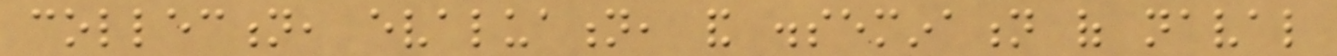collection, evaluation, and dissemination of naval
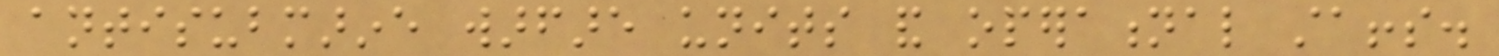antisubmarine warfare units and operational staffs.
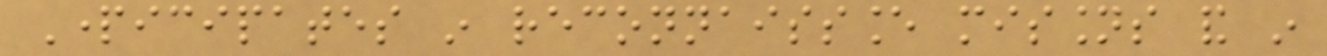Participates in reconnaissance missions and in
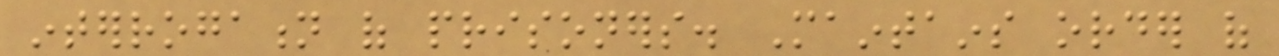interrogation of prisoners. Maintains order of
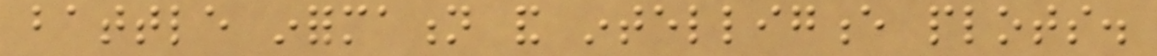battle information and intelligence plots.
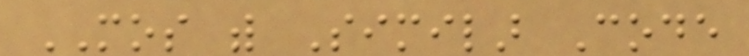MOS with Similar Code
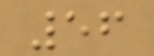56
